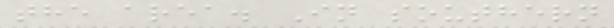the area. In southern
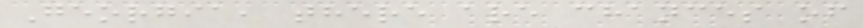Georgia, there are chances of
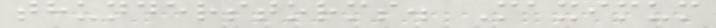thunderstorms. Maximum
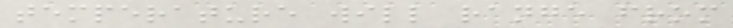temperature will range from
